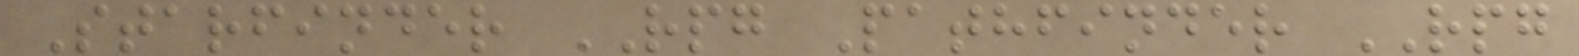Starfinder RPG Pathfinder RPG
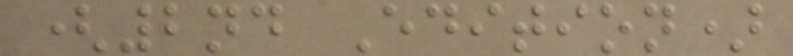(2nd Edition)
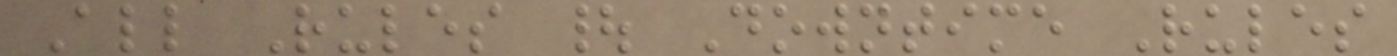All Rules | Downtime Rules
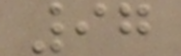97
